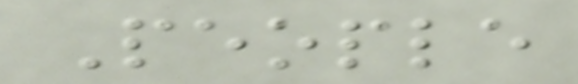People
